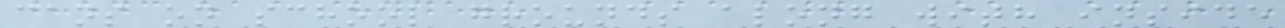cans on school grounds along with inside
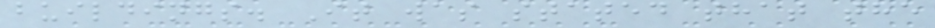buildings. It was stated that the
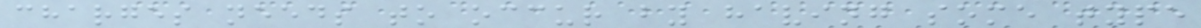charges needs to occur by having some type
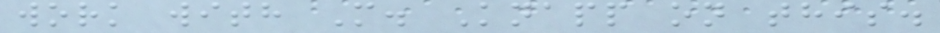work with M. Knapp on this.
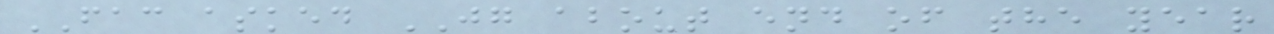FAC asked JG about end of the year
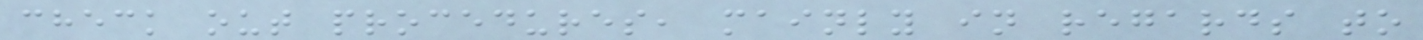check out procedures, mainly in regards to
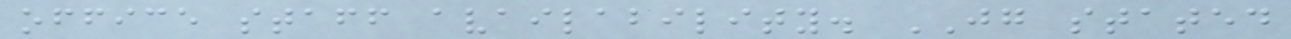office staff availability. JG stated
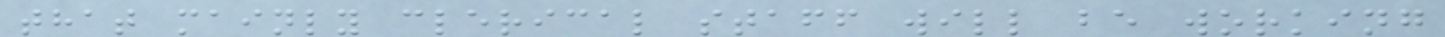that mainly clerical staff will be working
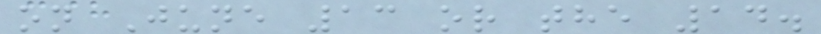on June 13 or the 14.
